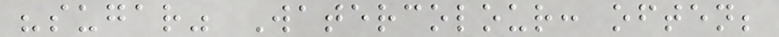"sugar" Watercolour: often;
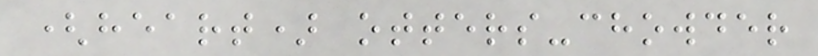(heart) otters-chowder
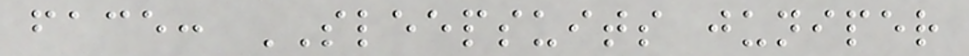face: SLEEPSUITS juniper
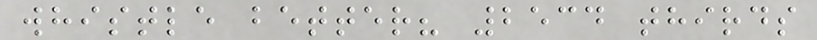whistle better? 2534 thirds
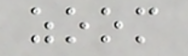zoom
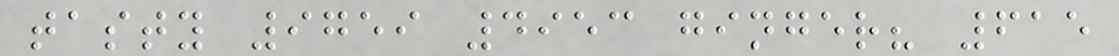tasty 9759 4953 ginger? 615
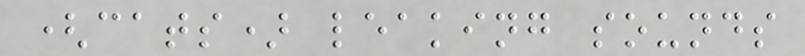(cats) leaking sounds
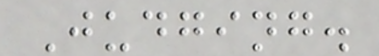Judging.
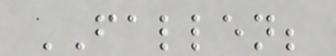FALLEN;
